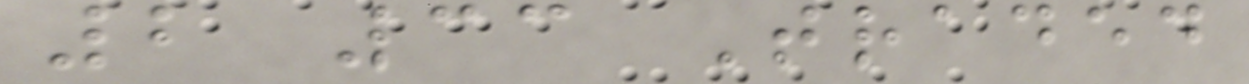2 33 Traded
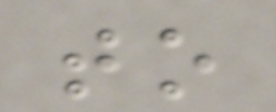to
